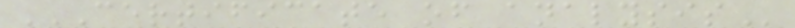CERTIFICATE OF ANALYSIS
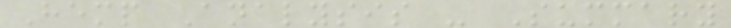Hemp Analysis - Summary
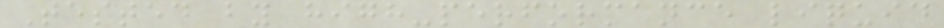Tested by high-performance liquid
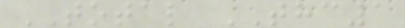TOTAL THC1
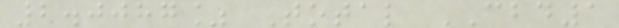2.0087% Total CBD1
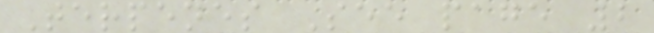Terpenes See page 2
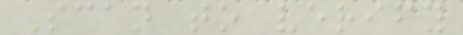Scan to verify
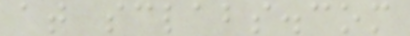at sclabs.com
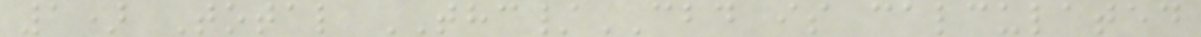1) Total THC/CBD is calculated
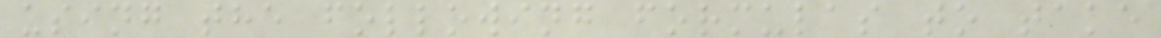using the following formulas to take
